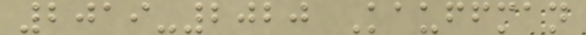2019-2020 Kauffman
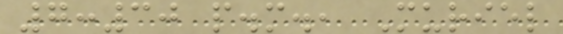7:30 p.m., Muriel
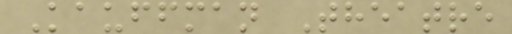Kauffman Theatre
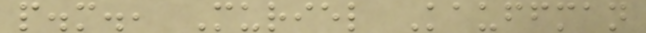p.m., Muriel Kauffman
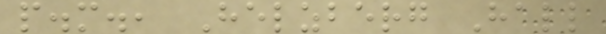p.m., Helzberg Hall
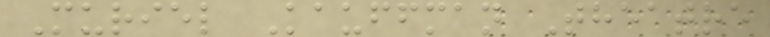Muriel Kauffman Theatre
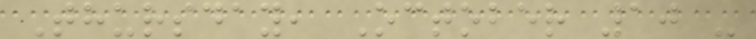Thursday, October 10 -
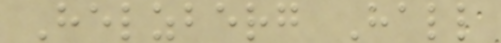Helzberg Hall
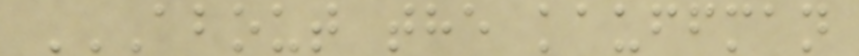ABOUT THE KAUFFMAN
